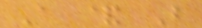A & B
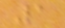1
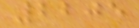2205
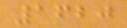1620
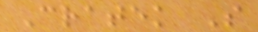Cratek S
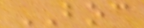BOC
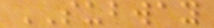SUBWAY
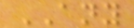ANY
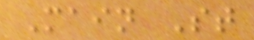Main St
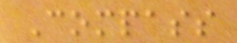Compass
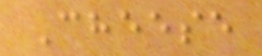Cheese
